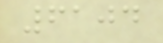6104
